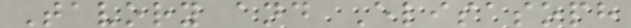Tavory and Elisasoph
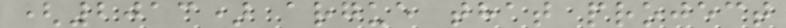(2013) argue that project
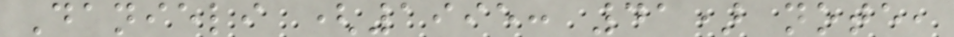Danieli (1995: 41) note,
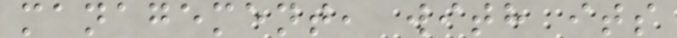management, with its
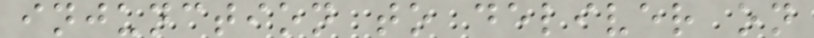injunction to deliver on
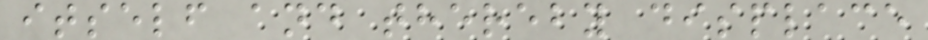itself and thereby displace
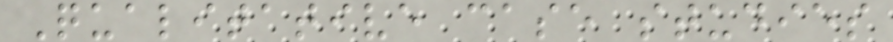Qualitative case studies
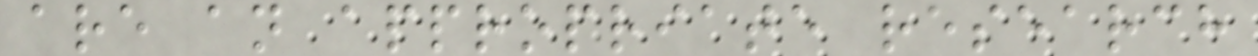are an appropriate research
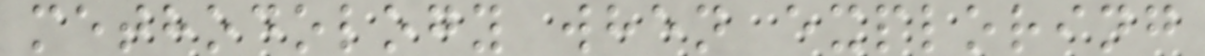methodology when exploring
